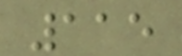115
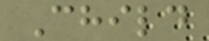Child
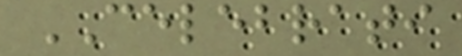CELEBRATI
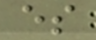es
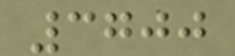3700
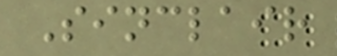Sinclair
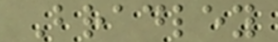Bradley
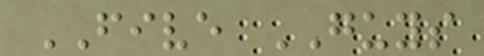FIVE GUYS
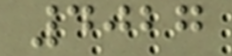4027
